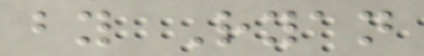by Ryan
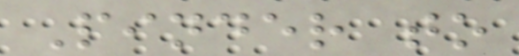Pinder to
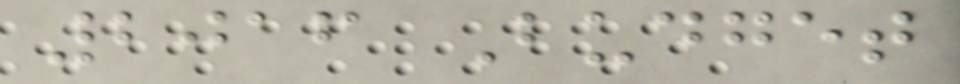2016 Budget
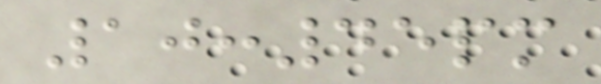10:45pm
